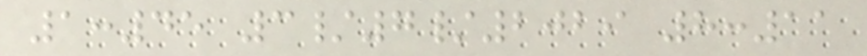1:45 3/7/2029 8:11
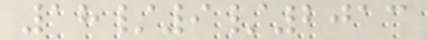18/9/2013
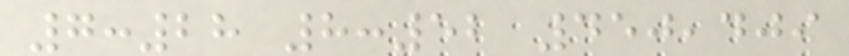7:28 8:52 450,409
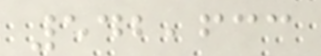542,633
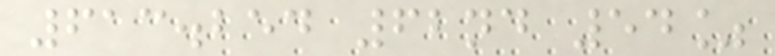613.254 62nd 54%
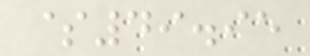$49.95
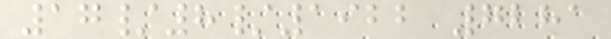17/8/1922 7281
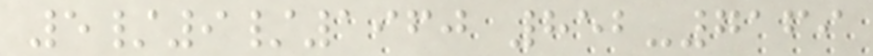5/9/1960 852-7169
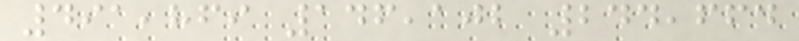491,869 146,102 244,664
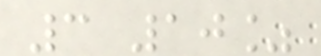3 10%
